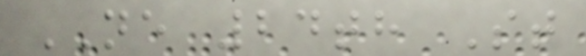NE 24th St
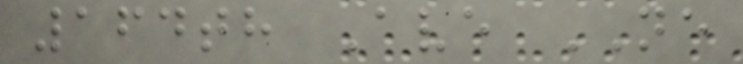164th Ave NE
